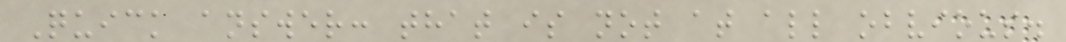Quick answer: that is not at all obvious.
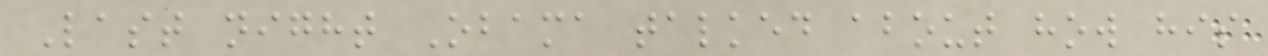Last night Obama talked about how his
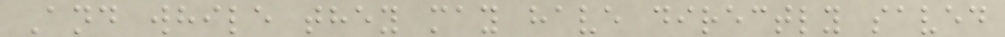And while they may have directly saved
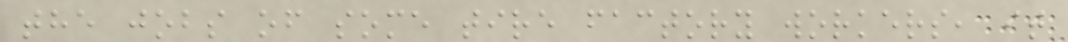the jobs of some tire factory workers, it
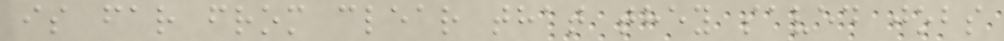is far from clear that they saved jobs
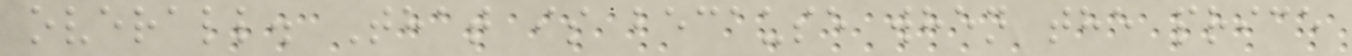overall. That is because when the price
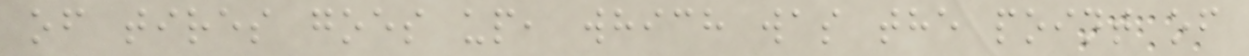of tires goes up, which was the point of
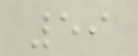59
